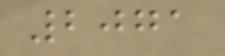2071
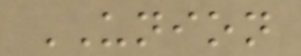UNION
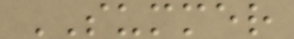SUMMER
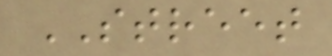STREET
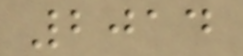2014
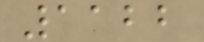1122
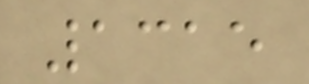1315
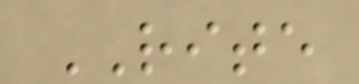RITE
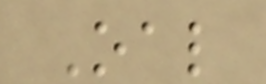Oal
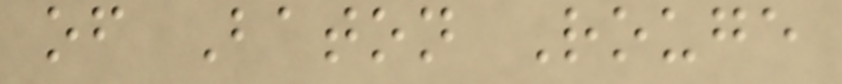of Baton Rouge
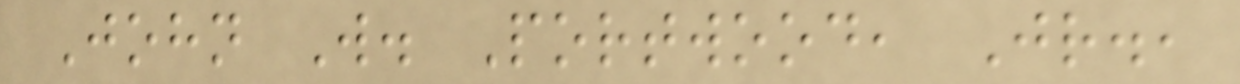John W. Portwood, Jr.,
